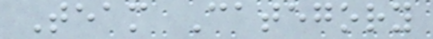Team Category
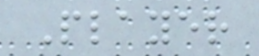Player
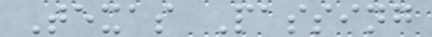Texas Passing
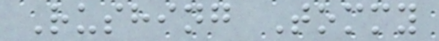Rushing Tommy
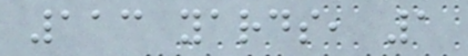113 yards, 1
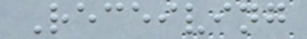Receiving
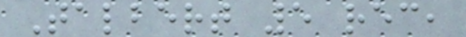Talbert 5 rec,
